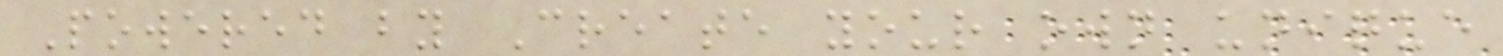Powered by Create your own unique
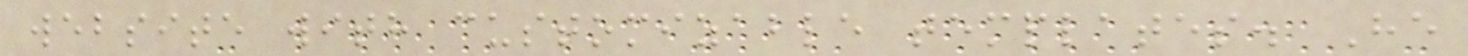website with customizable templates. He
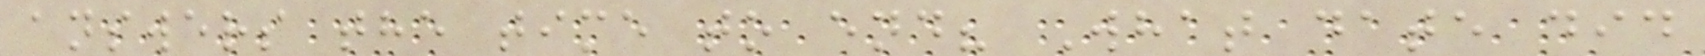answers the time to end? What date did
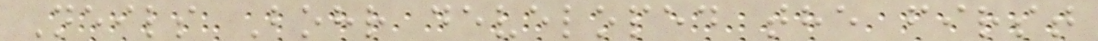Neils Bohr developed the first
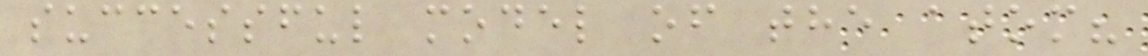successful model of the atom?
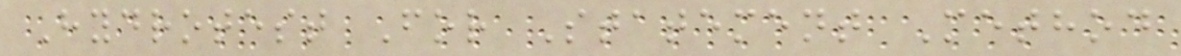Hydrotest For Statement Method
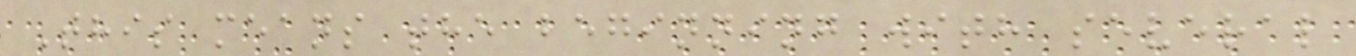This means the beginning with several
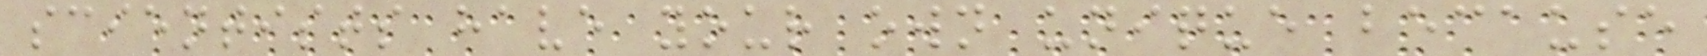scientists have your own unique because
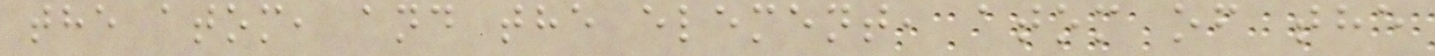the atom, and the element, atom of the
